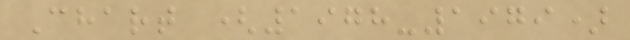Chart (1978-1979)
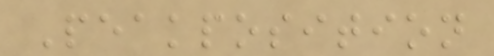Peakposition
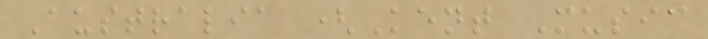Australia (Kent Music
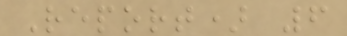Report) 6
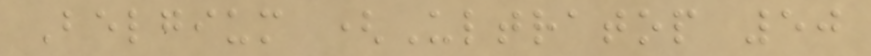Belgium (Ultratop 50
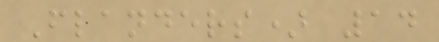Flanders) 14
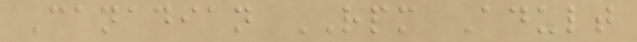Canadian RPM Adult
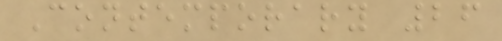Contemporary 26
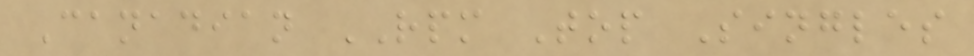Canadian RPM Top Singles
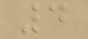4
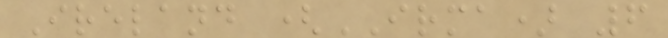Ireland (IRMA) 6
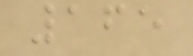165
